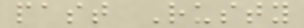past Rusty
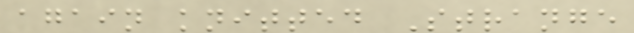again knitted Strange
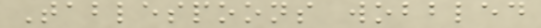Tablespoons wobbled
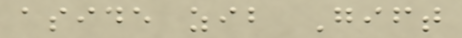aside zib Gift
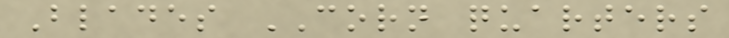Blades CORN quarters
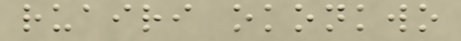ruairi okonkwo
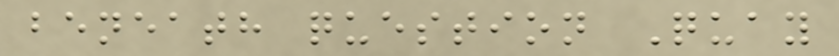beneath question Quay
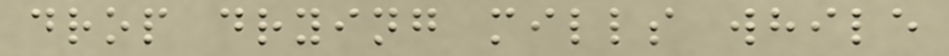drop drying mills while
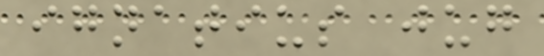ignatius jug
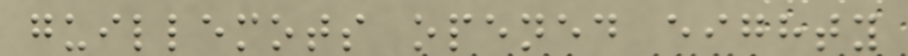guillemots opened eighty
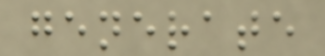generate
